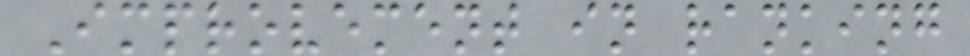Improvement in ranking
